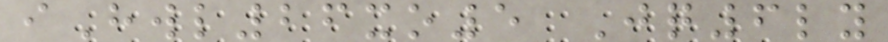iHwl26xo5 Jq6ly
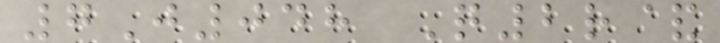7J048 Q2r&
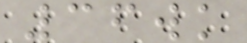36wk
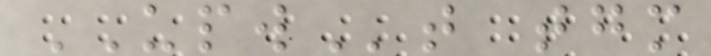UPWt tgm
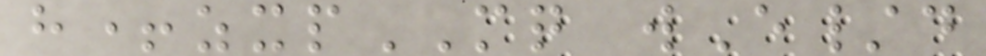h+zxpMQ wE/d
